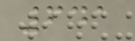641
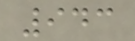943
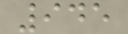945
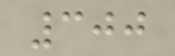300
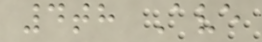4th Ave
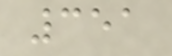351
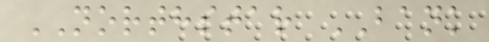NORTHSTAR BANK
